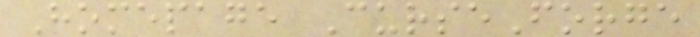Homepage CurseForge
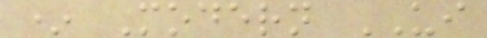* Modern UI
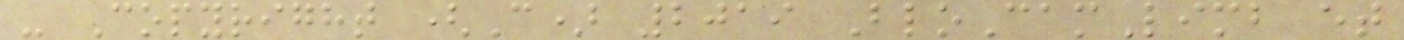- Copyright (C) 2019 BloCamLimb et
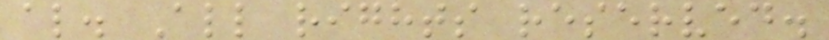al. All rights reserved.
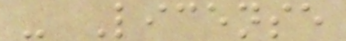- License
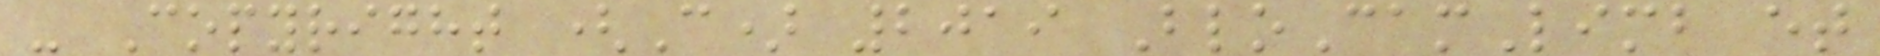- Copyright (C) 2019 BloCamLimb et
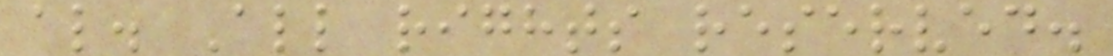al. All rights reserved.
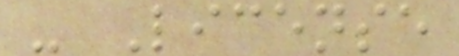- License
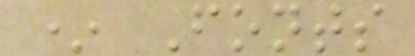* Fonts
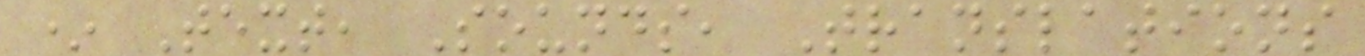* Text, Sounds, Translations
